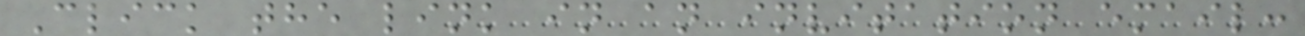Click the link in an invitation email:
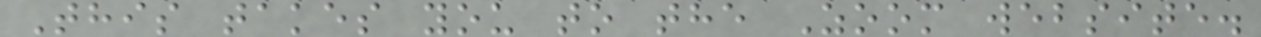This takes you to the Zoom website.
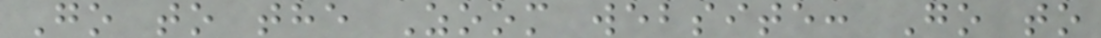Go to the Zoom website: Go to
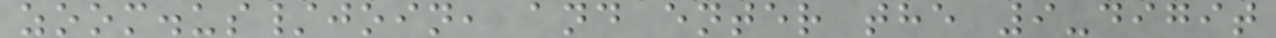zoom.us/join, and enter the 9-digit
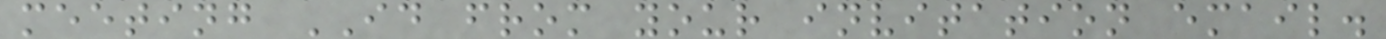meeting ID from your invitation email.
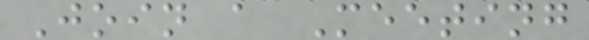Join a Meeting
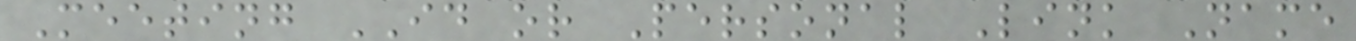Meeting ID or Personal Link Name
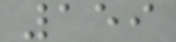159
